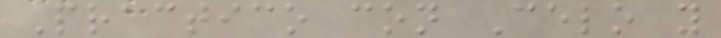Practico con Celo y
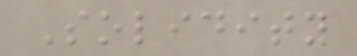Solidity
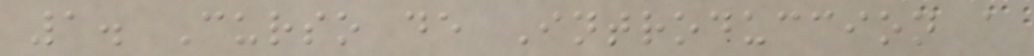1. Curso de Introduccion a
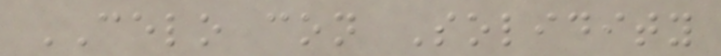CELO con Solidity
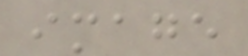image
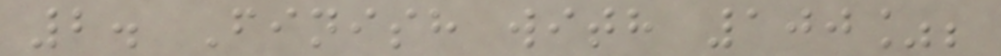2. Finish with 100%;
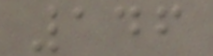146
